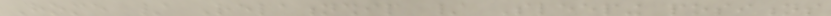Home / Relationship / Sleeping positions
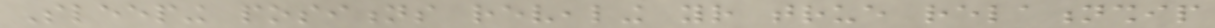Sleeping positions revealing your true relationship
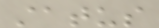status
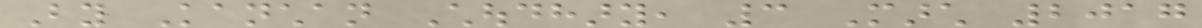By Kanchan Choudhary, 3 March 2017
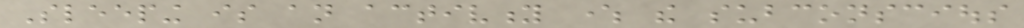Sleeping is an activity where the subconscious
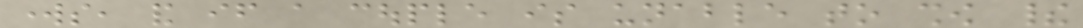works, and if a couple is unable to show their
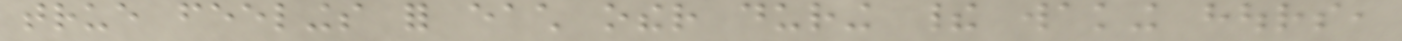true feelings for each other during their waking hours,
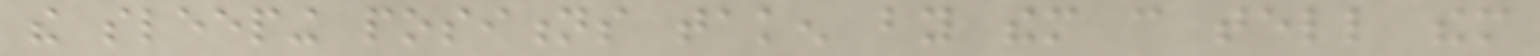the sleeping positions taken by them can tell them
